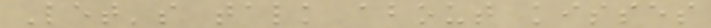Let's talk about kisses
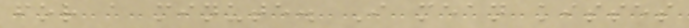for a minute. I mean kisses
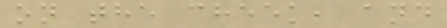on the cheek, and
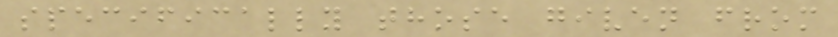specifically those given from
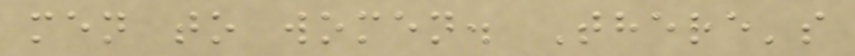men to women. There's
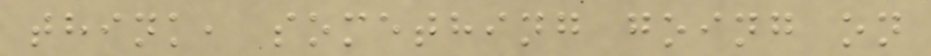think, something going on
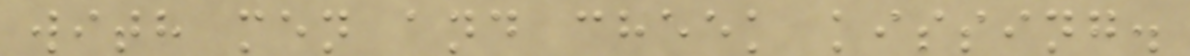with men and cheek kissing.
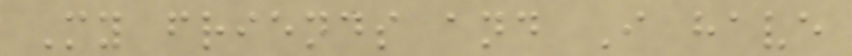My friends and I have
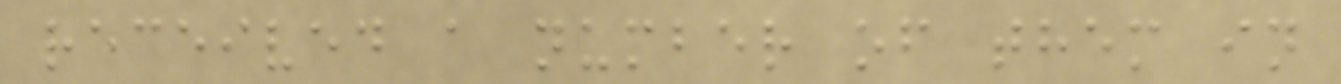received a number of them in
